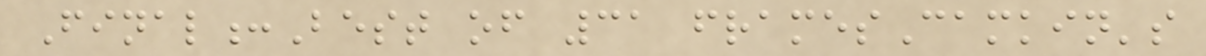Final:Best of 31 framesCamkin's
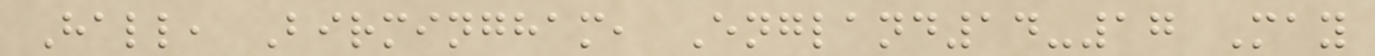Hall, Birmingham, England14-17 May
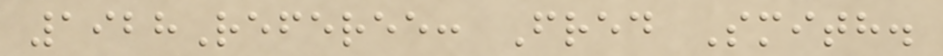1928Referee: Fred Smith.
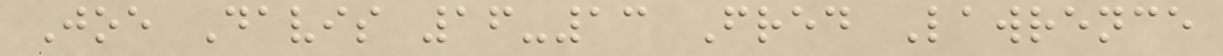Joe Davis 16-13 Fred Lawrence
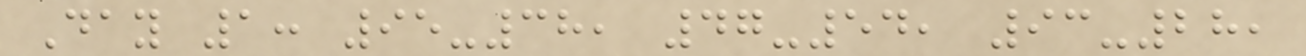Day 1: 95-38, 47-54, 93-28,
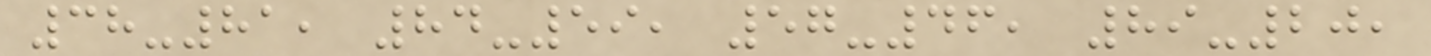38-81, 84-59, 57-46, 89-20,
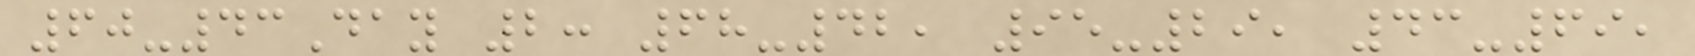60-43Day 2: 68-42, 95-29, 43-69,
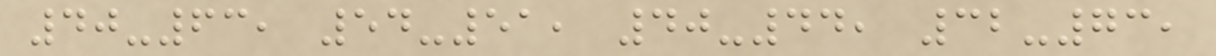40-63, 54-51, 40-44, 32-73,
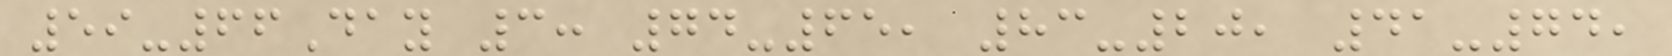59-66Day 3: 74-65, 83-20, 41-74,
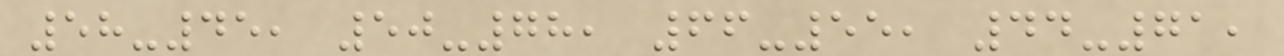58-45, 50-78, 66-55, 44-71,
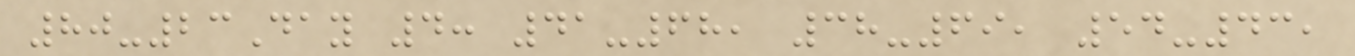80-23Day 4: 41-68, 38-69, 54-43,
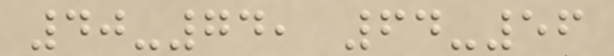40-74, 64-56
